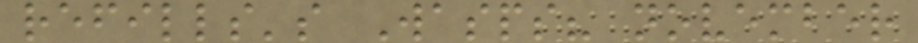refills's Wasps? november
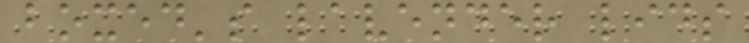boxed's lavender lids
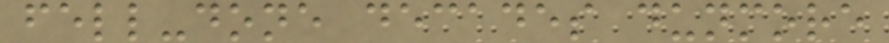fell-done decades dunmore
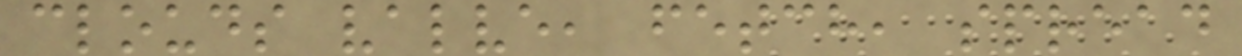clouds valve, fetch, spread
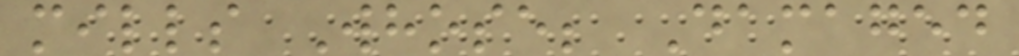mills Whose; Damaged
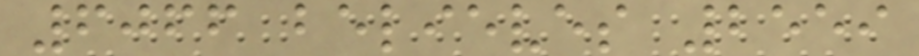6066 believes 2559
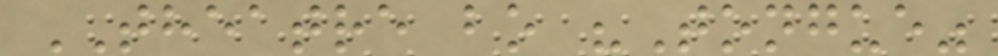THEATRE bo "Tongue"
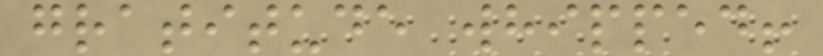gratitude whipped!
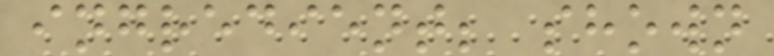ingredient; shown
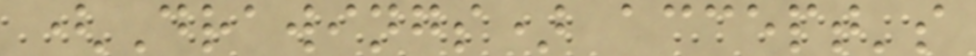(Drawings) accept's
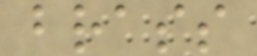brass
